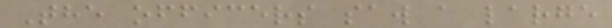The officers saw a large
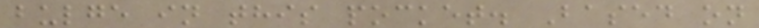bulge in this pocket. Based on
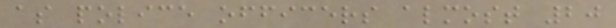as police officers almost 20
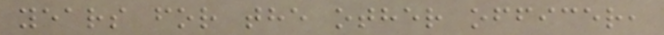years for the other officer,
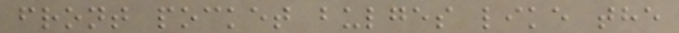front pocket bulges like the
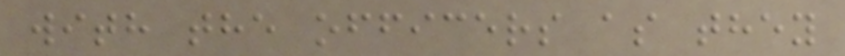with the officers as they
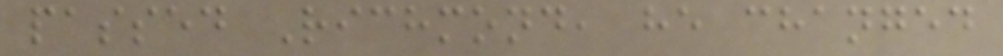passed Richmond, he changed
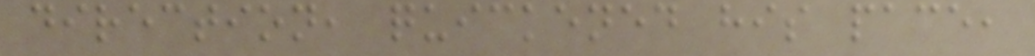direction, quickened his pace,
